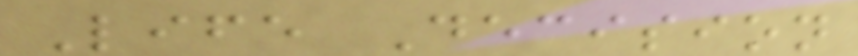Life Decision
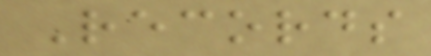Records
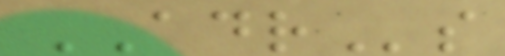ADRs
